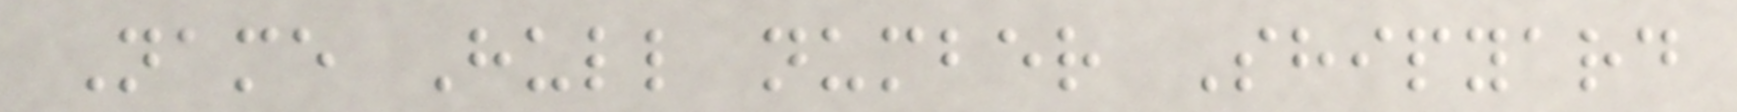Name Hull number Shipyard
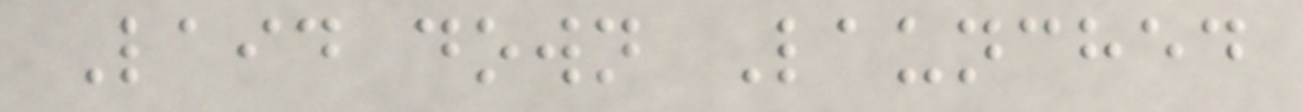Laid down Launched
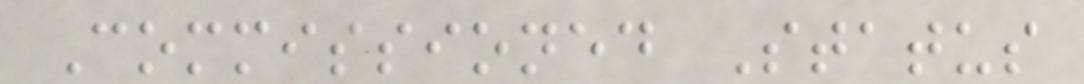Commissioned Status
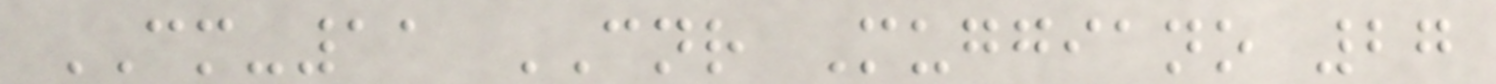CM-11 CNR Muggiano 27
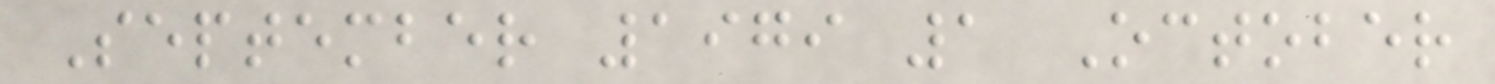September 1979 1 October
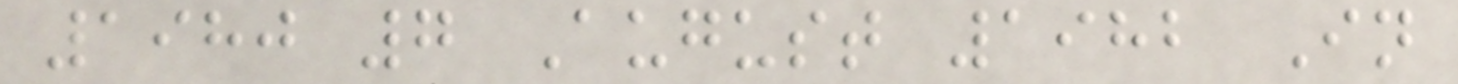1980 7 August 1982 In
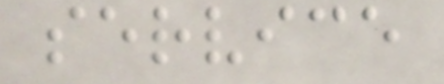service
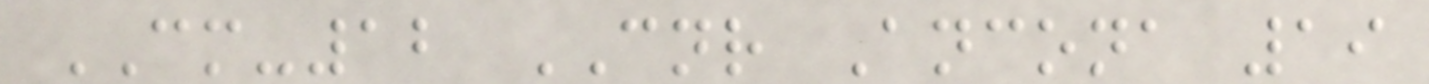CM-12 CNR Ancona 19
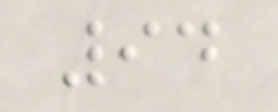94
